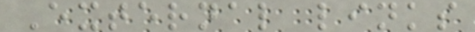External links
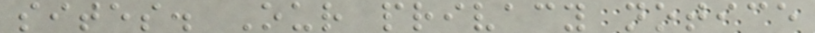sites. Our privacy notice
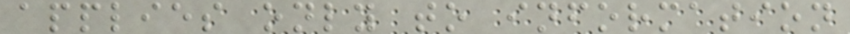applies only to information
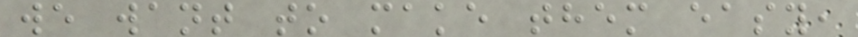we want to make them easy,
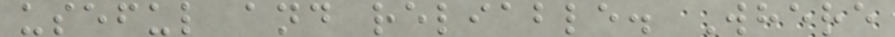useful and reliable. Where
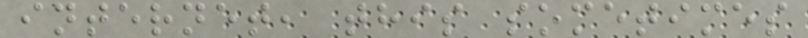internet, this sometimes
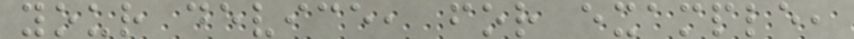your device, for example,
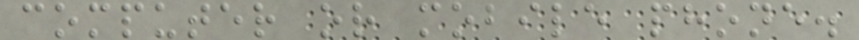computer or mobile phone.
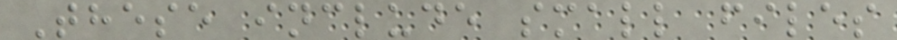These include small files
